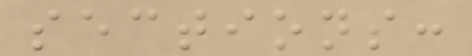sections:
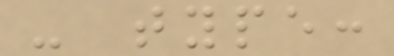- type:
